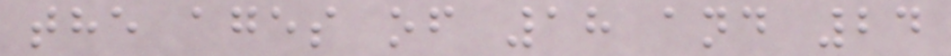the ages of 18 and 24
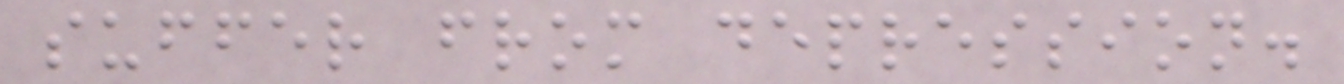suffer from depression.
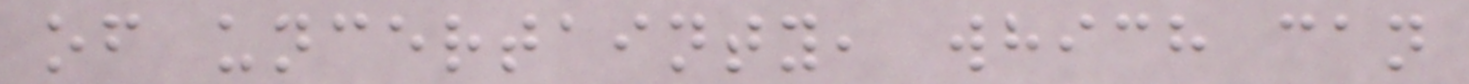of uncertainty, which can
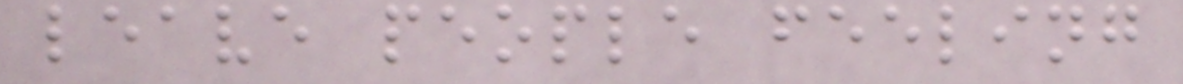leave people feeling
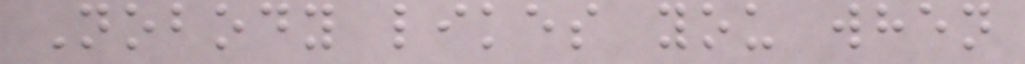Nobody likes you when
